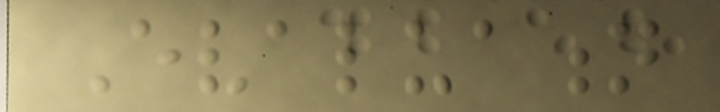Evaluation
